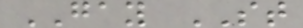GAY ST
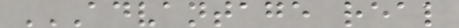ADVANTAGE REAL
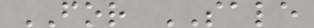FOR SALE
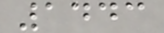1443
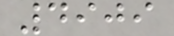4909
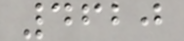4620
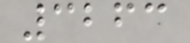3263
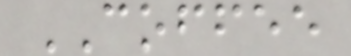COFFEE
